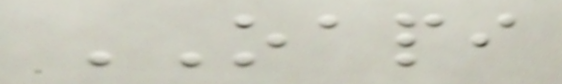OAPI
